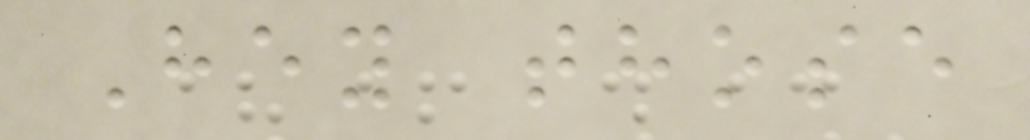Hey those
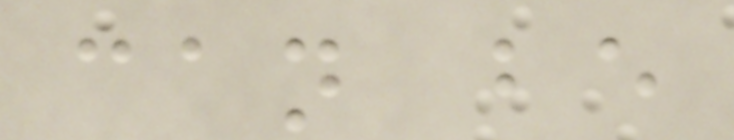can be
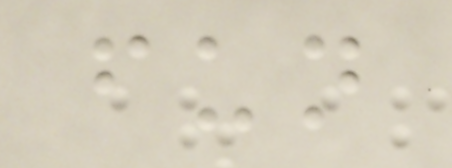fun
